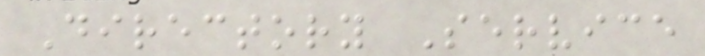Directory Service
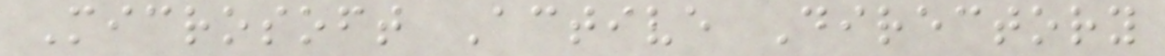Microsoft Active Directory
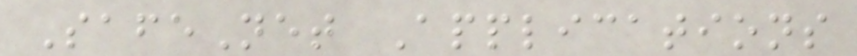SafeNet Applications
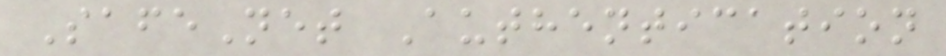SafeNet Authentication
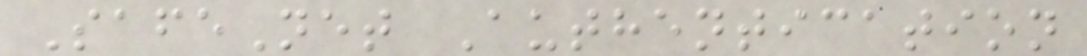SafeNet Authentication
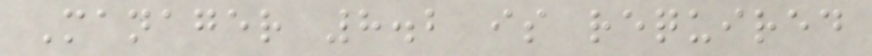Manager 8.2 is required
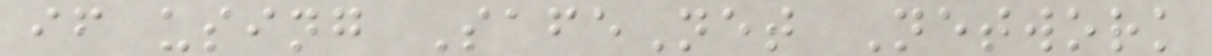if using SafeNet Network
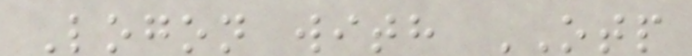Logon with OTP
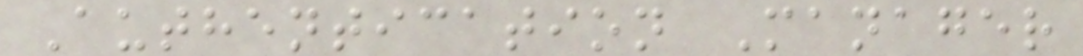Authentication Manager
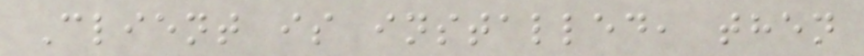Client is installed, then
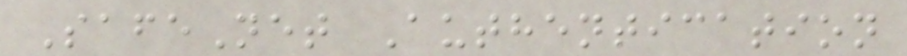SafeNet Authentication
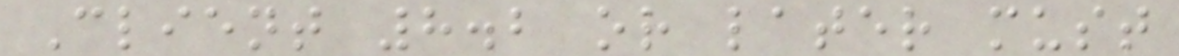Client 8.2 or later must
